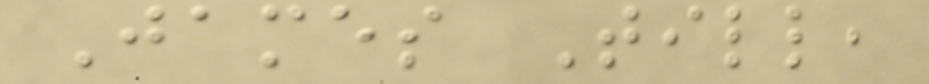James Till,
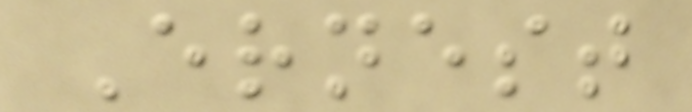Ernest
